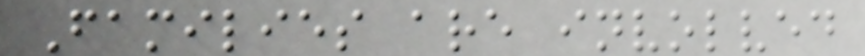Families are involved
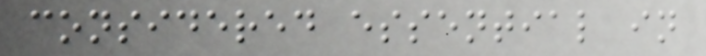considered essential in
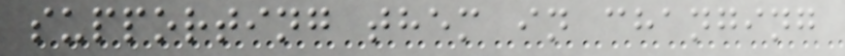supporting them in changing
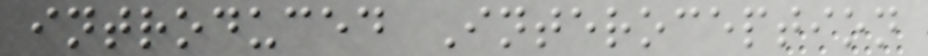introduced Interoception
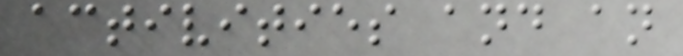activities and an
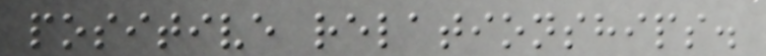positive relationships.
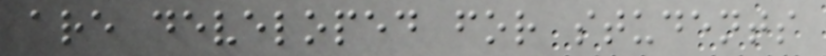are developed for students
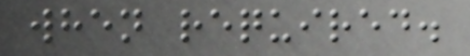when required.
